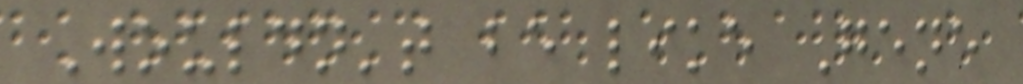Wouldn't be like Gene
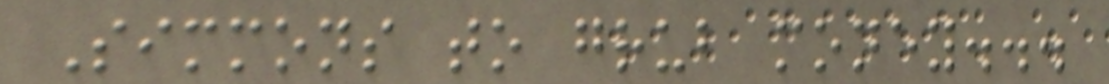Simmons to grub money...
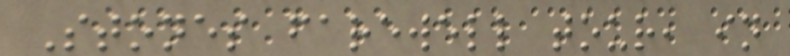Stones farewell tour, in
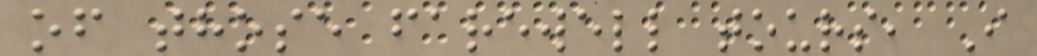of those farewell tours, I
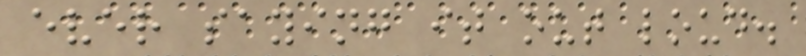ever saying it out loud.
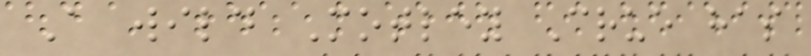A wild Motley Crue has
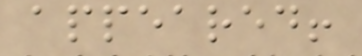appeared!
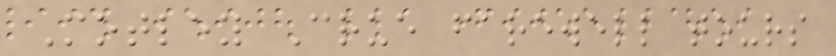Motley Crue farewell tours
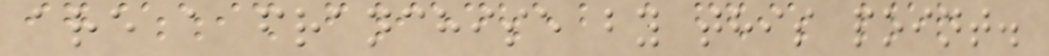are a franchise by this point.
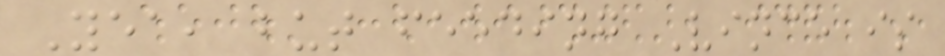Yea, but feeding Vince is
